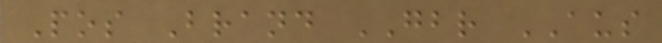Pos Brand GBR AUS
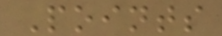Points
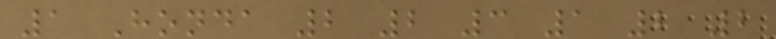1 Honda 2 2 3 1 2 2
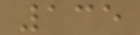135
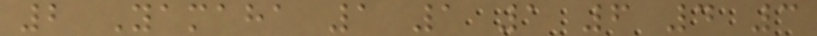2 Yamaha 1 1 1 6 4 3
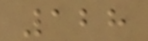128
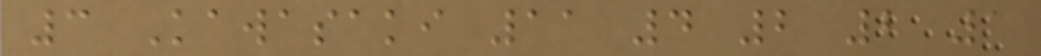3 Kawasaki 11 4 2 2 1
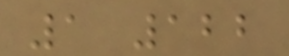1 122
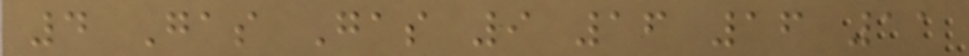4 Gas Gas 9 16 16 11
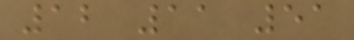12 11 51
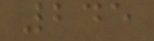245
